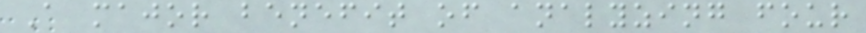A major benefit of analyzing four
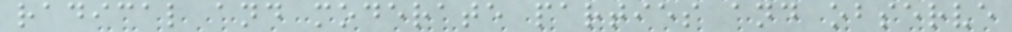radical and moderate parties and observe
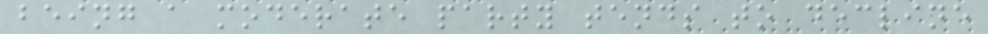being a moderate party tends to decline
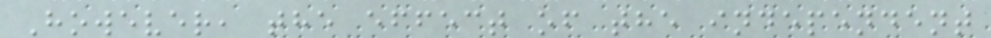However, the effect of the independent
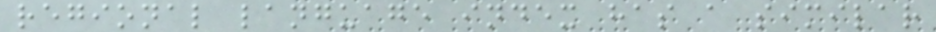regional language index has a similar
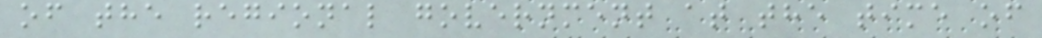of the regional government at the time of
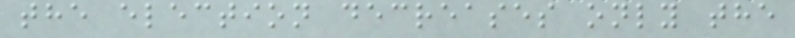the election decreases only the
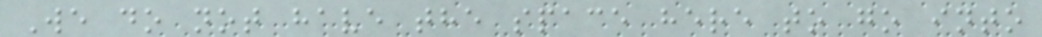We do not have the space here to go into
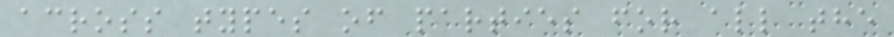across types of parties for all the
